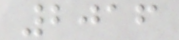2016
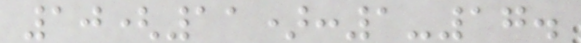10(11):1-17.
